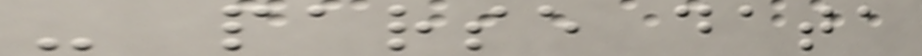- parse data
